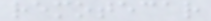remotecar
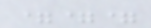===
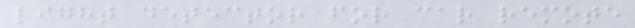light detector for car remote
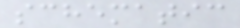schematic
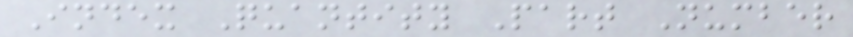Index Quantity Part Number
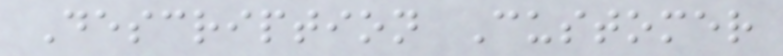Description Customer
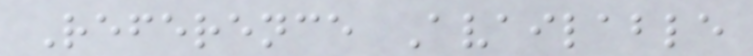Reference Available
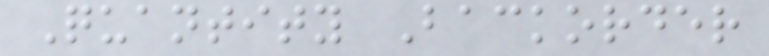Quantity Backorder
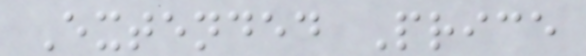Extended Price
